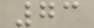73
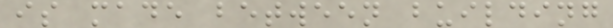is made between building
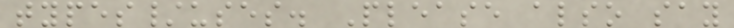types/uses. Please also say
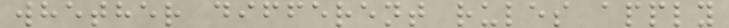whether different rules apply
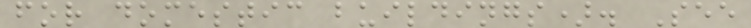for domestic buildings). See
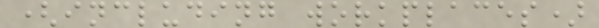(including workplaces)
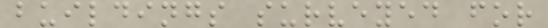buildings surveyed for
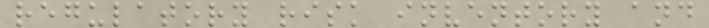regulatory risk inventory and
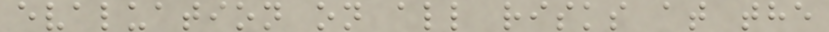evaluation on all risks at the
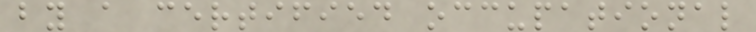by a certified occupational
